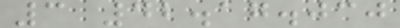3 42.17.030
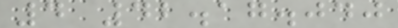4 42.17.040
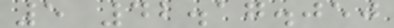5 42.17.050
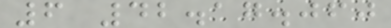6 42.17.060
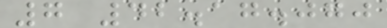7 42.17.070
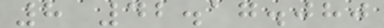8 42.17.080
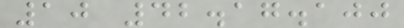10 42.17.100
